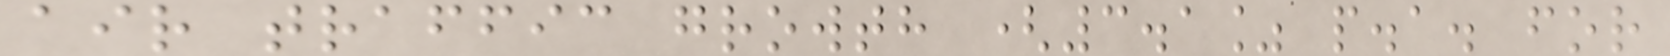air traffic growth (3.1% p.a. for
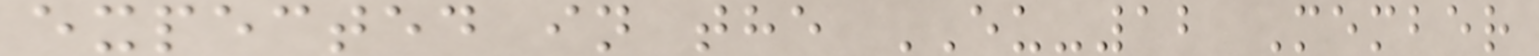expected in the EU-12 Member
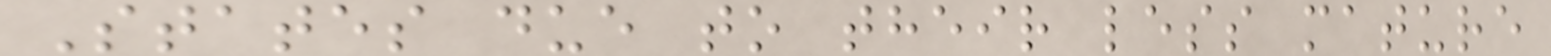States due to their less mature
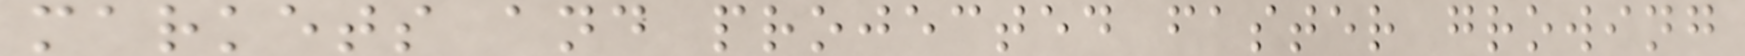markets and projected faster growing
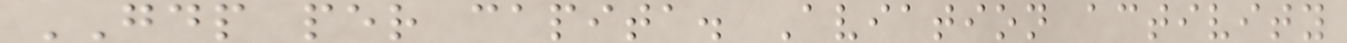GDP per capita. Aviation activity
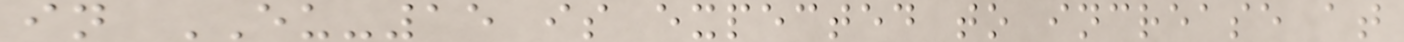in EU-15 is expected to increase at
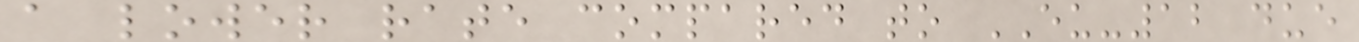a lower rate compared to EU-12 due
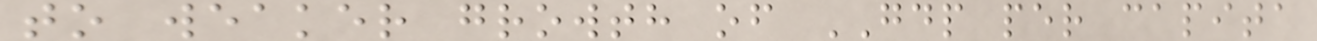to weaker growth of GDP per capita
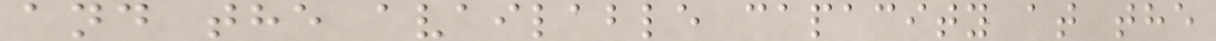and the available capacity at the
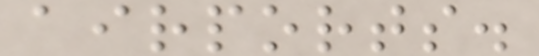airports.
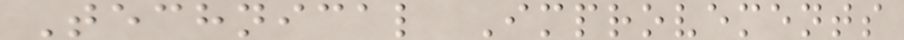Technical Improvements
